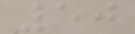50
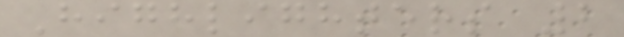Highlighters 2
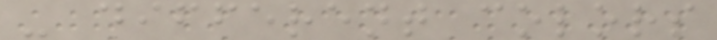- different colors
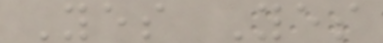Yes Yes
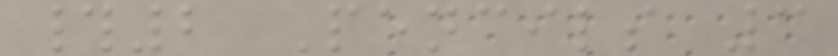#2 Pencils 3
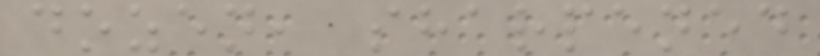dozen, sharpened
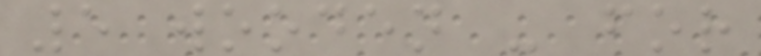5 wooden - for
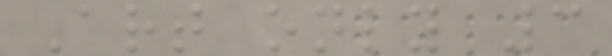Art only 3
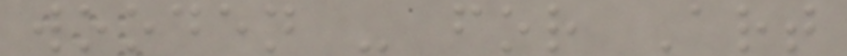wooden - for Art
